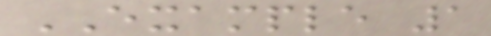EXAMPLE 1
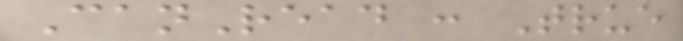CanRead : True
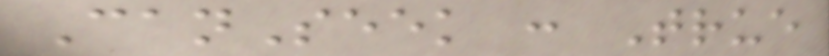CanSeek : True
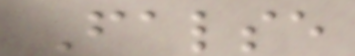False
